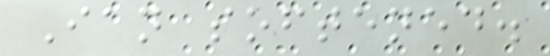Ian softened.
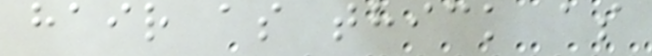hair as thick as
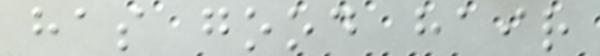has good hair
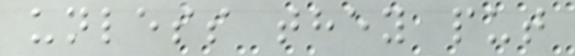unless they put
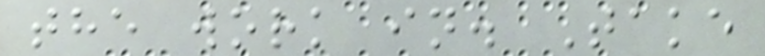the work in. Take
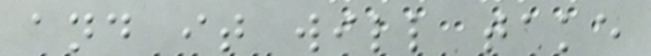and it will take
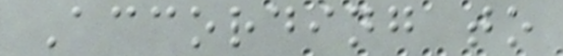According to
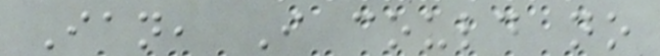Ian, I could no
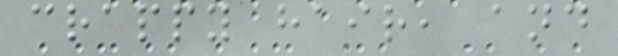crappy hair, and
